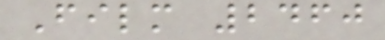Film 2460
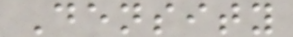Density
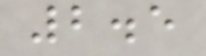2.5
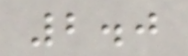2.0
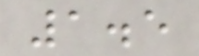1.5
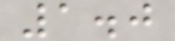1.0
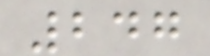247
